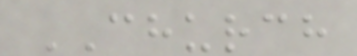CHURCH
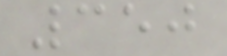350
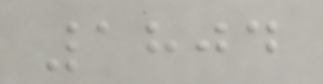1804
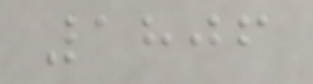1806
